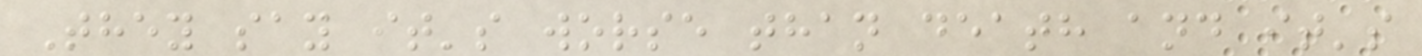They say it's worse than death and it's
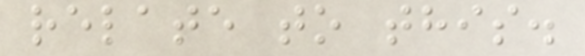relate to this.
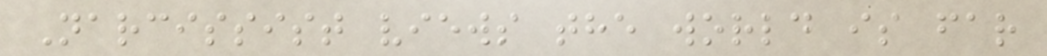Narcissist views the world is far
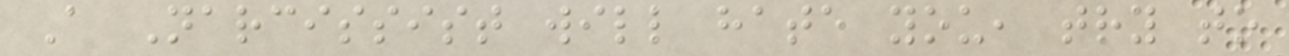A Narcissist will hate you, try to
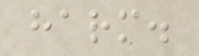harm.
